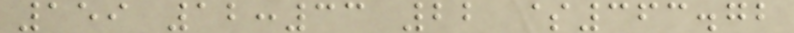159 12:33 22 $363.72
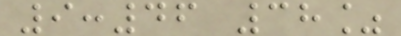9:46 38%
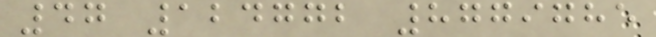47 124772 8779785
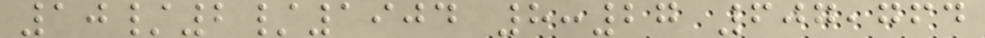10/2/1904 8:27 607,764
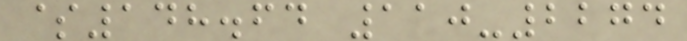$148.64 110-2274
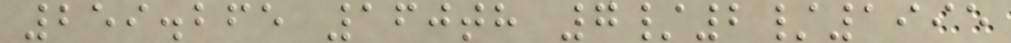259.265 160th 7/2/1995
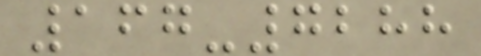167-7288
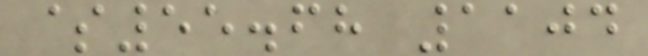$55.68 1104
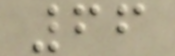66
